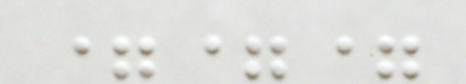===
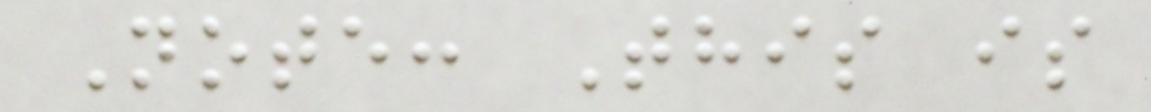Note: This is
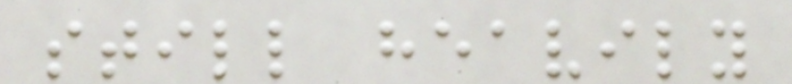still heavily
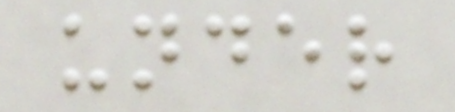under
